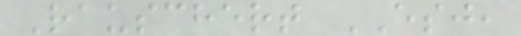Rauschert ESJ,
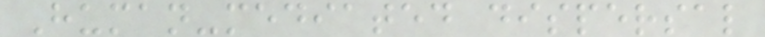Human-mediated dispersal
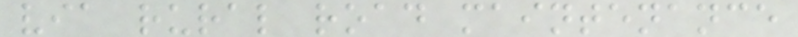via rural road maintenance
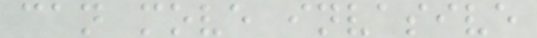can move invasive
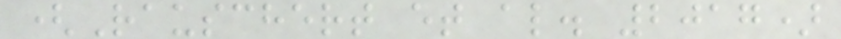(Rauschert et al. 2017)
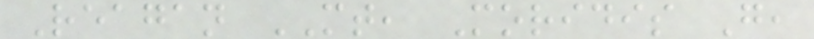Reagan MT, Moridis G,
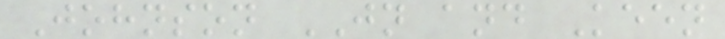Johnson JN and Keen
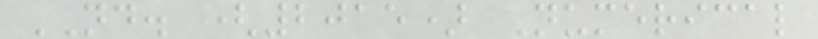ND. (2015) Numerical
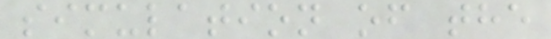simulation of the
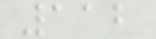112
